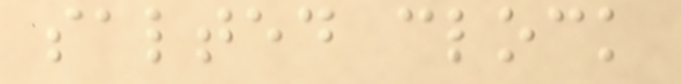salted clock
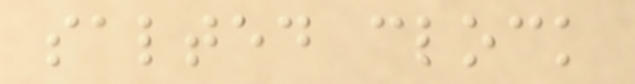salted clock
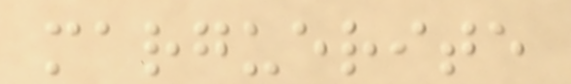marguerite
